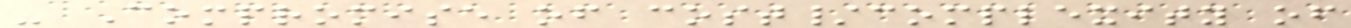- Compromise of cost/complexity of
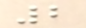2
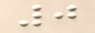0
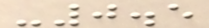-0.5
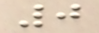0
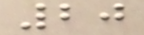20
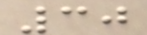30
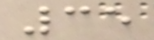35
